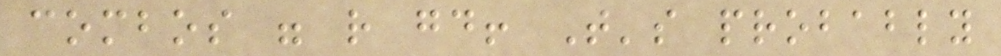combos were rather good! That's probably
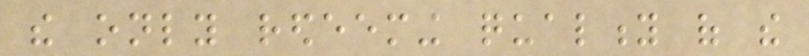the only redeeming quality of the
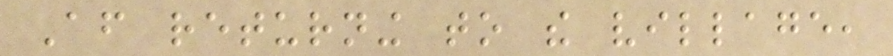After returning to the village,
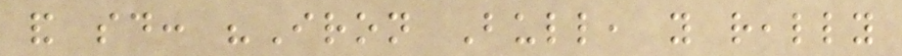and said: "Iron Bull, you really
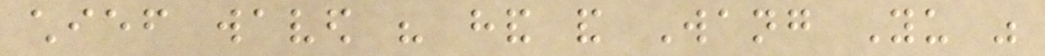chief waved his hand and Wang Yu was
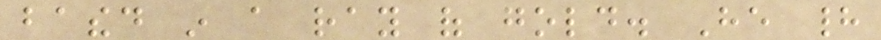bathed in a ray of gold. He had
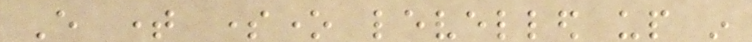Every time someone levelled up in
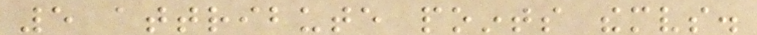5 attribute points themselves.
